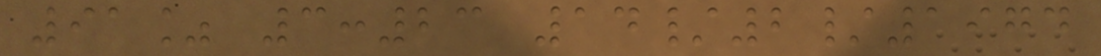91% 3:23 14/2/1974
